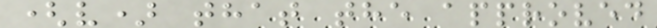(v) that the approved
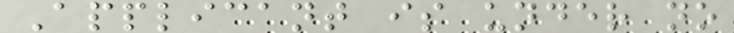Applicant is under no
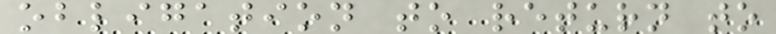obligation to return to
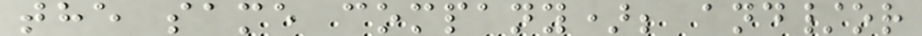the same company); and/or
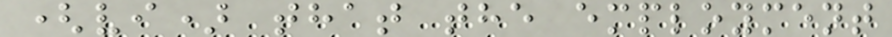(vi) that the employment
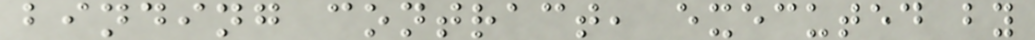binding contract, executed by
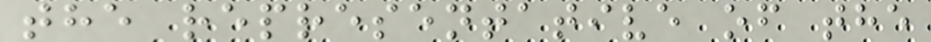the representative of the
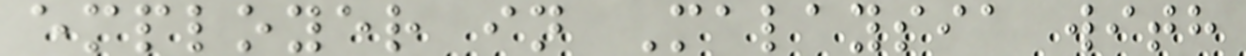employer in Malaysia with
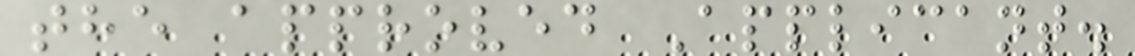the approved Applicant.
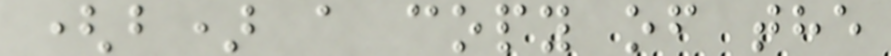(b) a copy of the
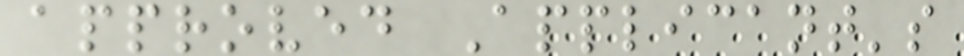approved Applicant's
